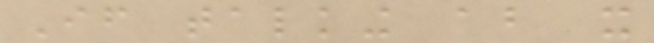If talking about it
